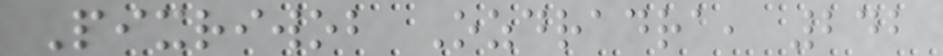Pixriwob Ozdradra, 242
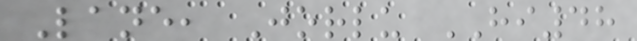Lane, Jorlu HI48
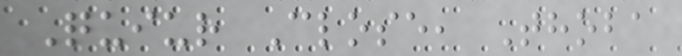Quiur Close, Thoba
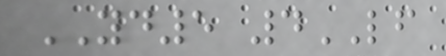YD5 4LF
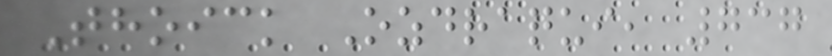Thoick Ozdraqui, 737
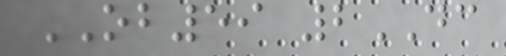OB59 2DC
